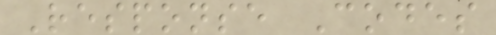Response Codes
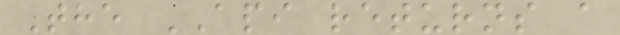The API returns a
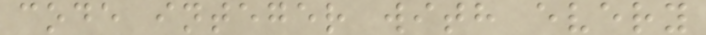code integer with every
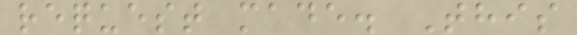request made. This
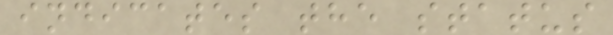indicates the status
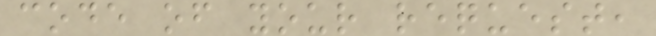code of your request,
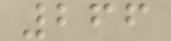266
